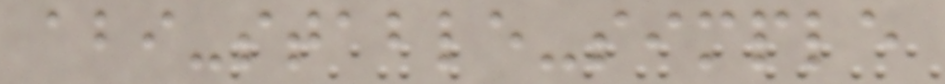abi-stable-simple
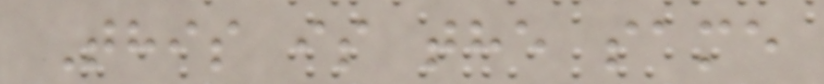This is the same
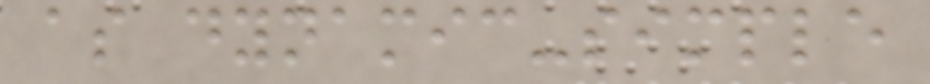as dynamic-simple
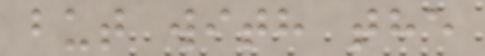but with the
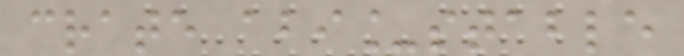crate abi_stable
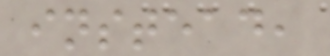instead,
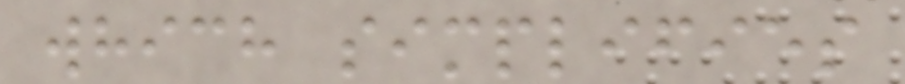which simplifies
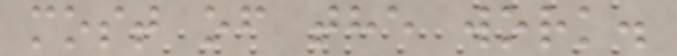most of the work.
